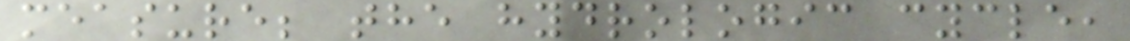measure; the hydrologic cycle,
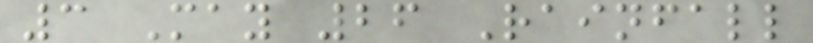3 May 26 Rainfall
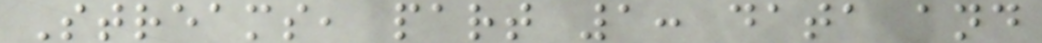Streams, part 1: data and
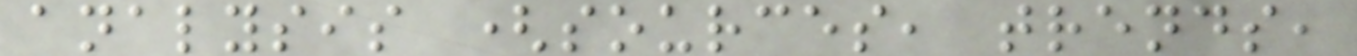analysis (sources, trends,
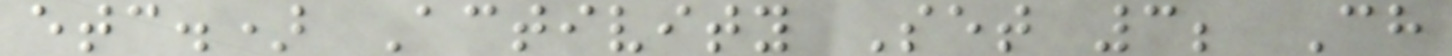etc.) Activity Set 3; Ch
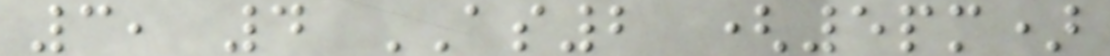3, 4 AS2 (5pm)
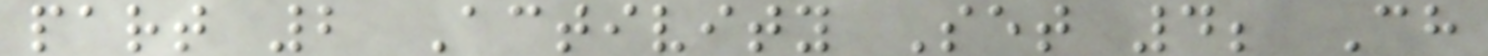part 2 Activity Set 4; Ch
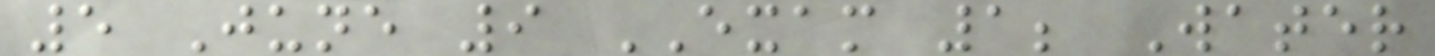5 June 9 EXAM 1; Water
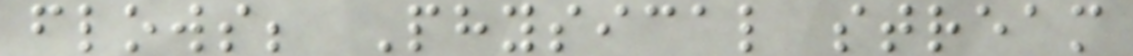flows; Physical stream
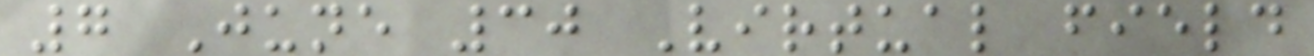7 June 30 Virtual field
